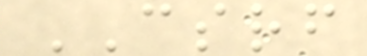CSRF
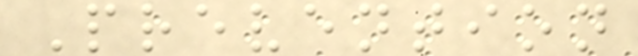Prevention
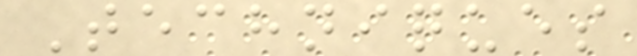Techniques
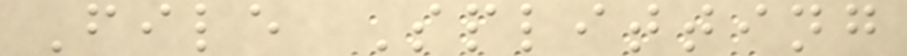File Splitting
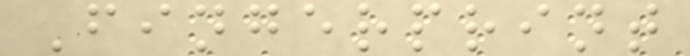Fingerprint
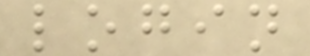login
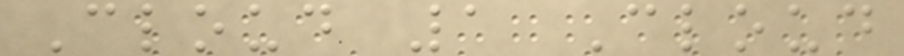Cloud 1 Cloud
